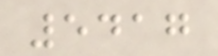5417
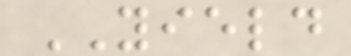YIELD
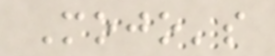Mojo's
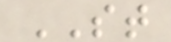ST
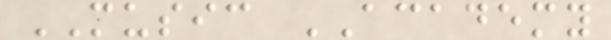MUSIC ACADEMY
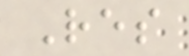Res
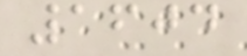1604
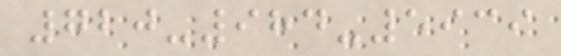720-984-5939
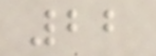22
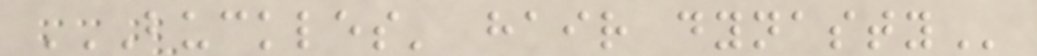BUCKLES' HAIR DYNASTY
